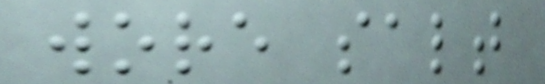wore salt
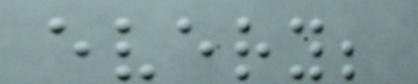every;
